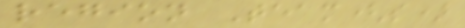region Team(s)
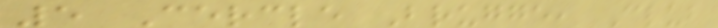5 Cercle Brugge, Club
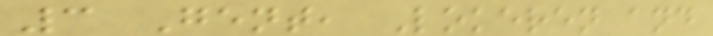3 Gent, Lokeren and
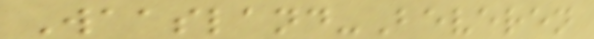Waasland-Beveren
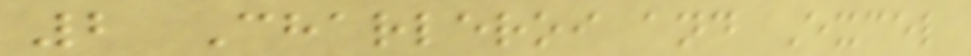2 Charleroi and Excel
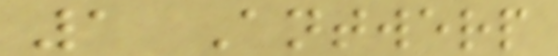1 Antwerp
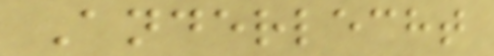Anderlecht
